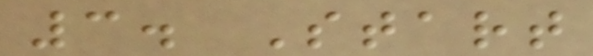3. Start
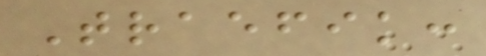Traefik:
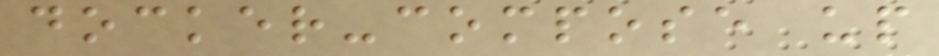docker-compose up
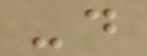-d
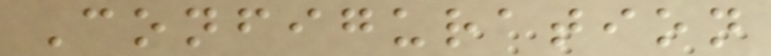Configuration
